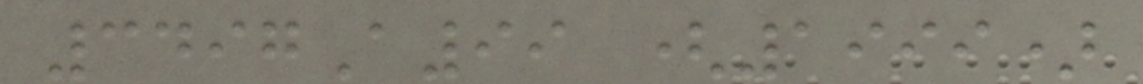3497A99 (1999)
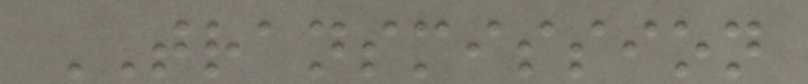TRANSMISSION
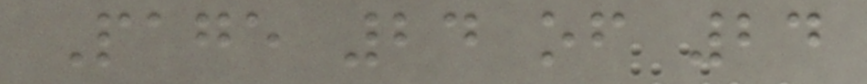Page 24 of 24
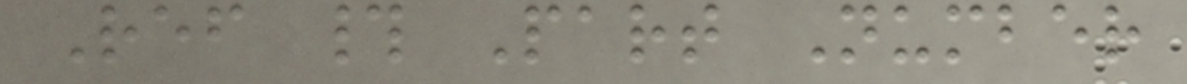Ref # Part Number
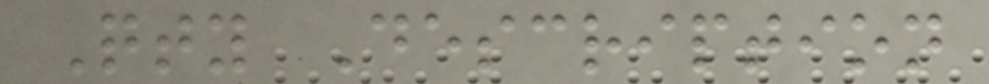Qty Description
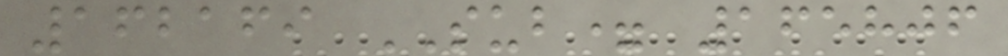162169 SUB= 165806
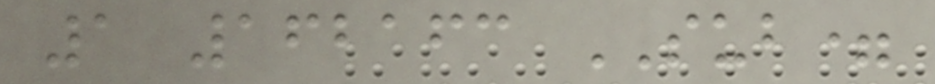1 162163 SUB=
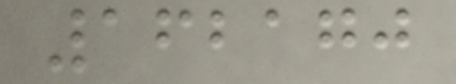162170
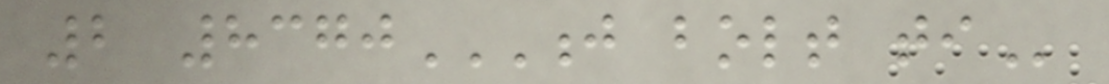2 8370J BOLT TI
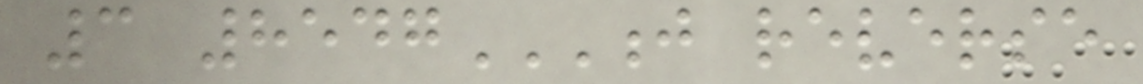3 8547J REVERSE
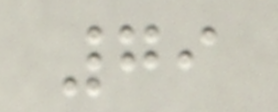79
